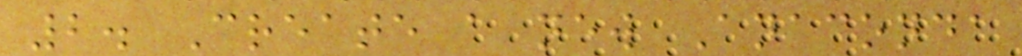2. Create a new Anaconda
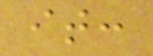it:
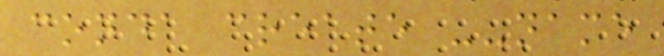conda create --name
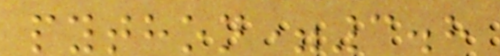python=3.8
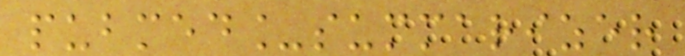pubmed_summarizer
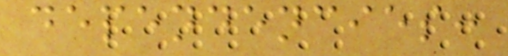dependencies:
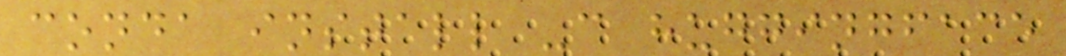conda install -c huggingface
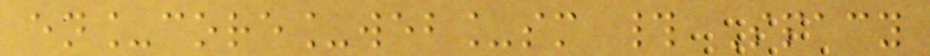en_core_web_sm # Spacy
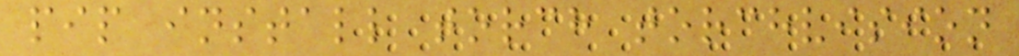pip install torch torchvision
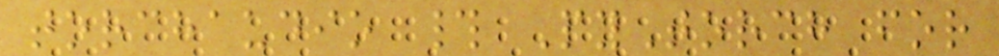torchaudio # PyTorch for
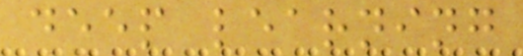deep learning
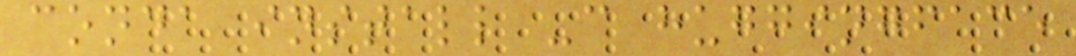conda install -c huggingface
